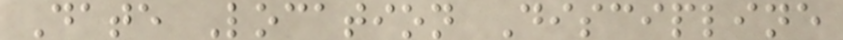Date Location Discipline
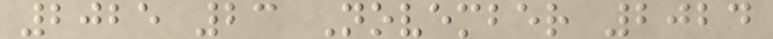2025 23 November 2024
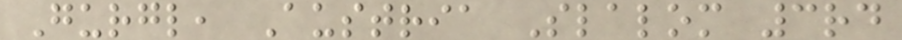Gurgl, Austria Slalom 3rd
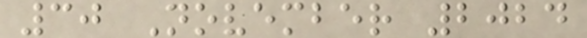30 November 2024
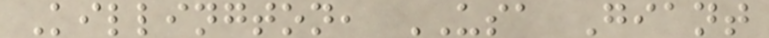Killington, USA Giant
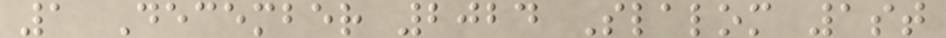1 December 2024 Slalom 1st
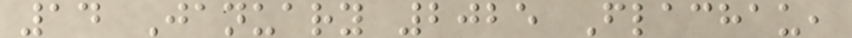14 January 2025 Flachau,
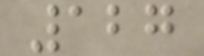127
